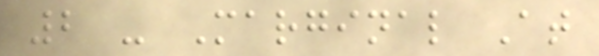2 - Marginal At
